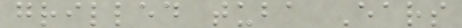grilled tuba Ears
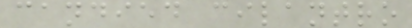candied cilantro
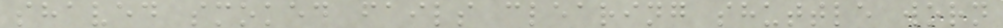shaved smoked fails clearing shuttle worn
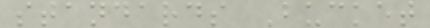standards Bucket
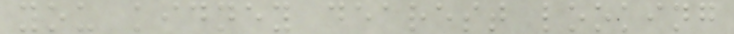you kidney dearest looking
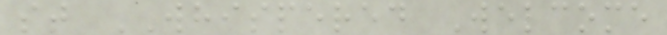st WHISPERED Welcome
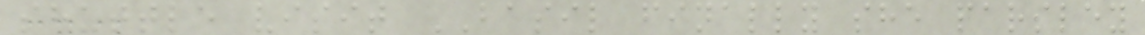shuttle visit BASIL finally she parsley
